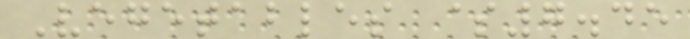Vegetables $7.45
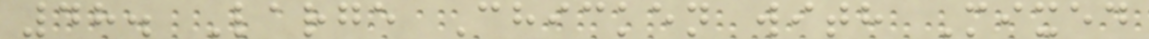48. Large Chicken with Mixed
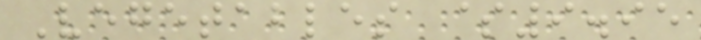Vegetables $9.95
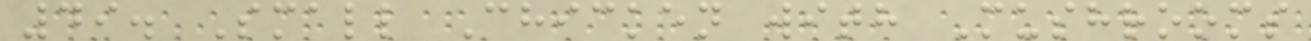49. Small Chicken with Mushrooms
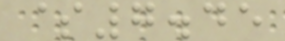$7.45
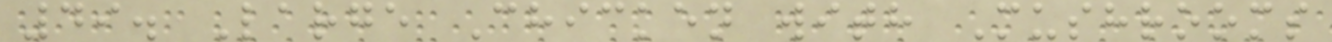49. Large Chicken with Mushrooms
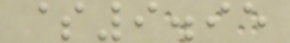$9.95
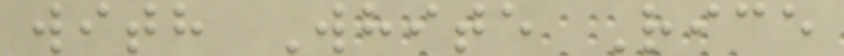with White Rice
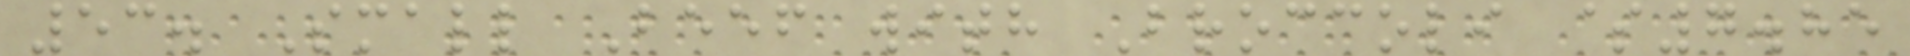53. Small Beef with Broccoli $7.85
